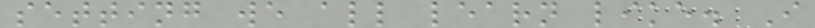setting we all learn like. I
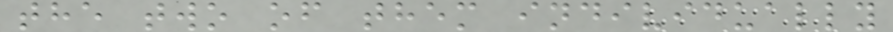the two of them individually
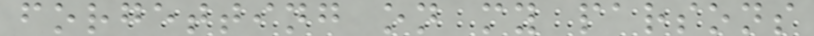forgetting on my parsons
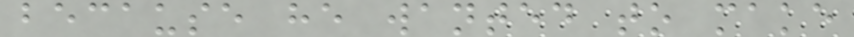because he wanted to make
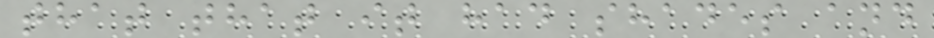that that it had shades and
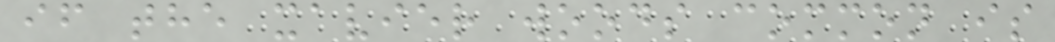if the xavier woods common is
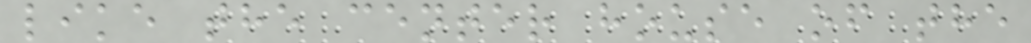like the center house of the
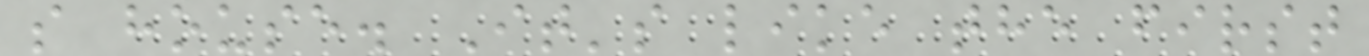s house. It's like the first
